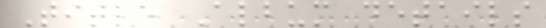Title Album details
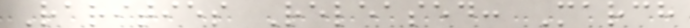Rarities Released: March
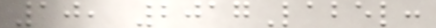10, 2017Label:
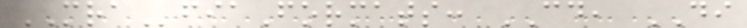MRAfiaFormats: CD, DI
